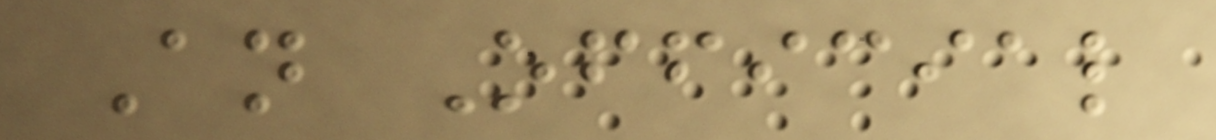An Official
